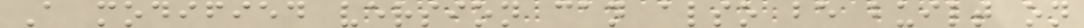A modified version can also be built on
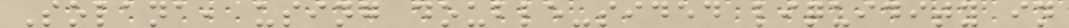Solana, using double-sided liquidity in
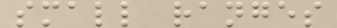small ranges
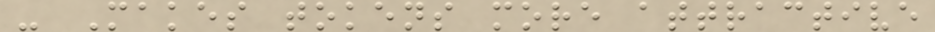- Makes tokens more attractive
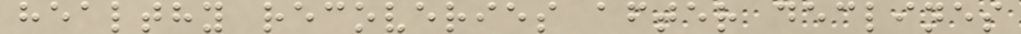healthy recoveries after declines
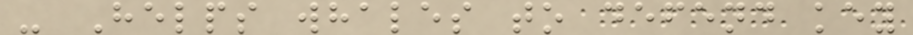- Helps whales to defend key
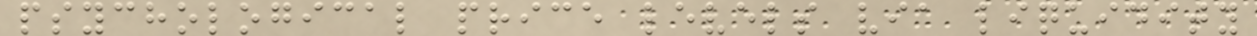psychological price levels via liquidity
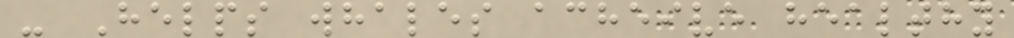- Helps whales acheive healthy
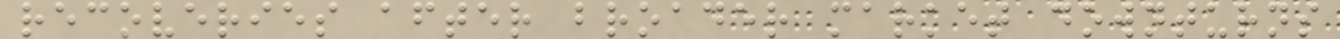recoveries after broader market downturns
